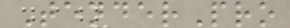TenderPro
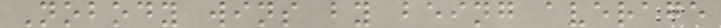Nobody wins by being average
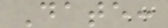Date:
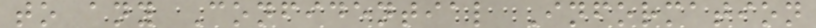to any Confidential Information
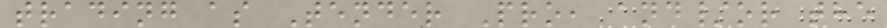trading as Tender Pro, and/or the
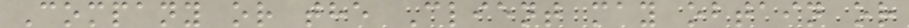Company or the Client may obtain or
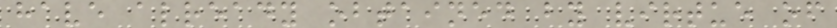have already obtained by virtue of
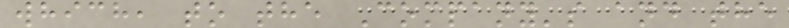which, to the Company's and the
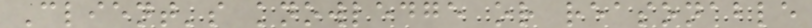Client's knowledge or reasonable
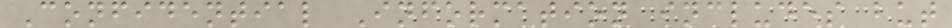Confidential Information includes but
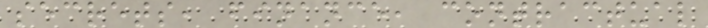secrets, finance, contractual
